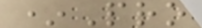*Pro
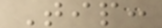Tip:
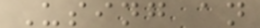Using an
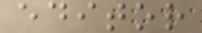editor
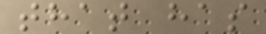that has
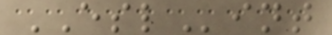ESLint
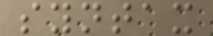syntax
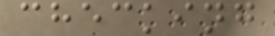checking
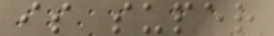is super
